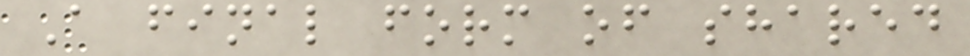A final form of shared
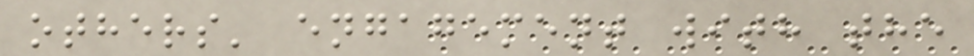others' engagement with the
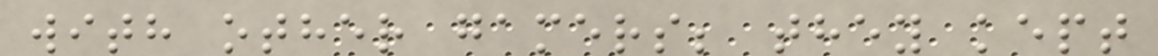with other gamers; they kept
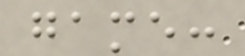game:
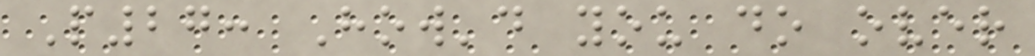P27: How'd you do over
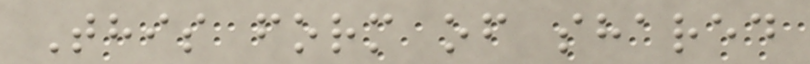This form of shared
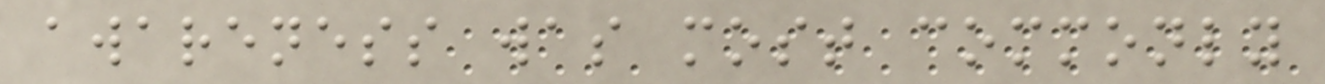awareness was most commonly
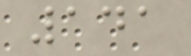141
